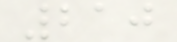210
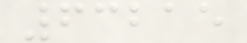63215
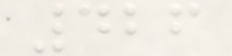426
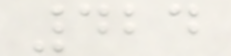424
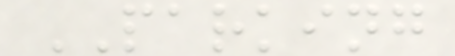PARKING
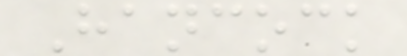Hancock
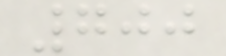700
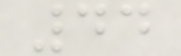44
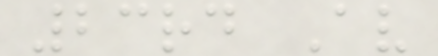23rd Av
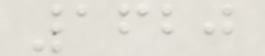1620
